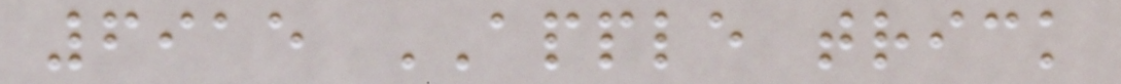6915 APPLE trick
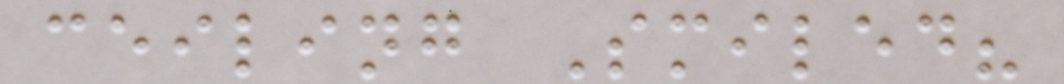ceiling Smiled?
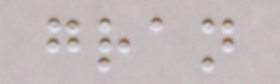gran
